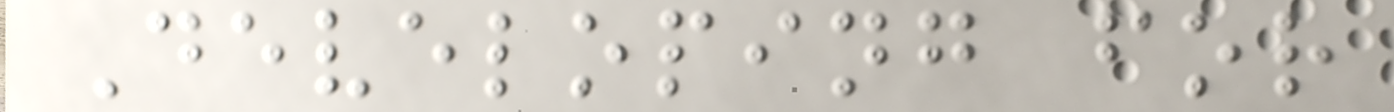Developing for
